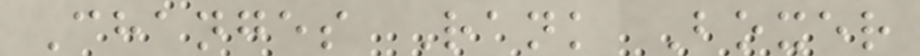Changes Rank Boxer
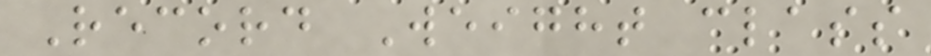Record Weight class
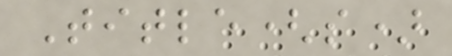Title(s)
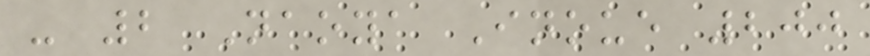- 2 Naoya Inoue 200
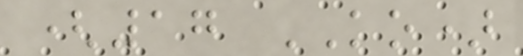(17 KO)
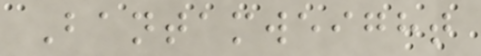Bantamweight
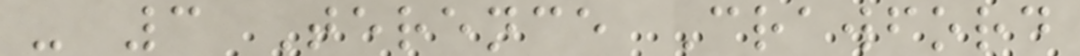- 3 Terence Crawford
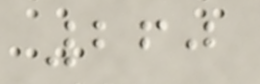260
